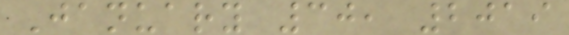January 30, 2019
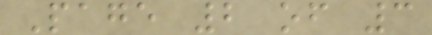Page 2 of 3
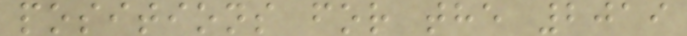positions for the 2019
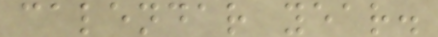calendar year.
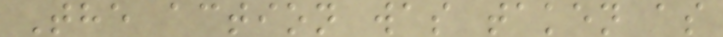The action was taken as
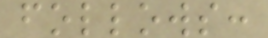follows:
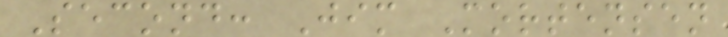Second: Jim Mortensen
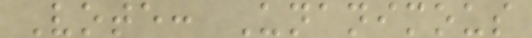Vote: Unanimous
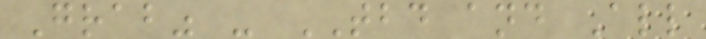Grab" - TBD and All
